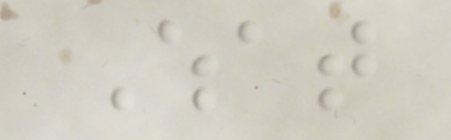What
